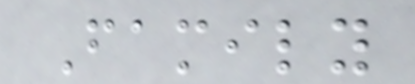Family
